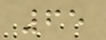65
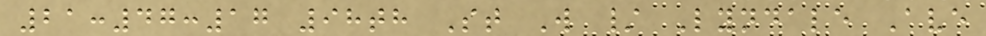21:47:17 98th St W / Lyndale Ave
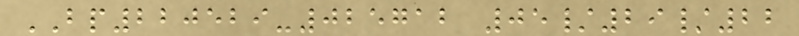BP220529-025712 05/29/22
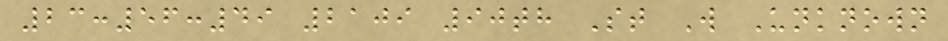23:56:49 2109 90th St W Unknown
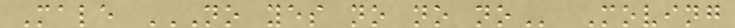Male NO YES NO NO NO Moving
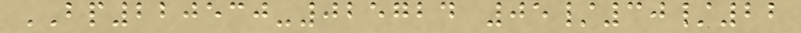BP220530-025724 05/30/22
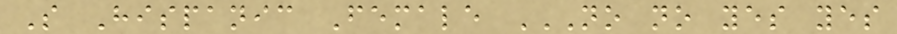S Hispanic Female NO NO YES YES
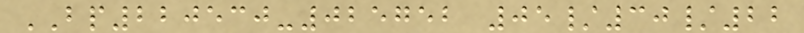BP220530-025752 05/30/22
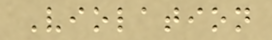Violation
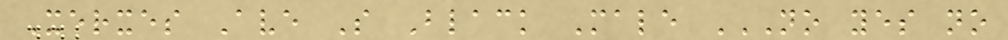Xerxes Ave S Black Male NO YES NO
